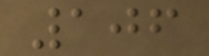106
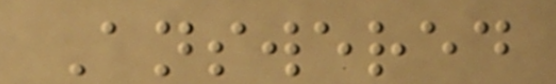Answered
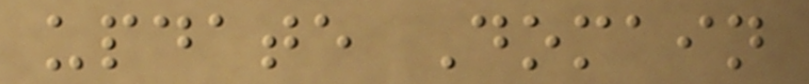update Domain
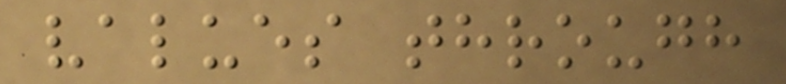values through
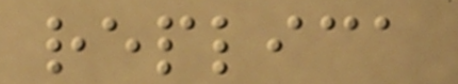replica
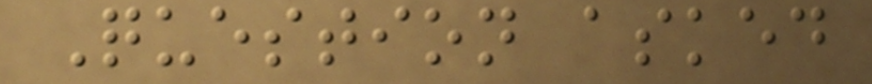Question asked
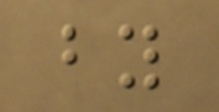by
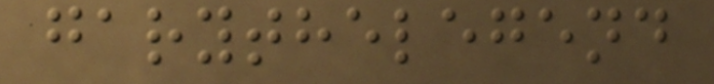garythelegend
